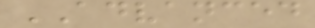ADVANCED
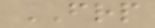FRP
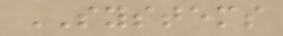SYSTEMS
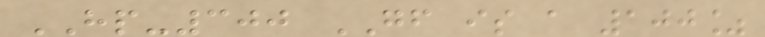HP-300 GF is a 100%
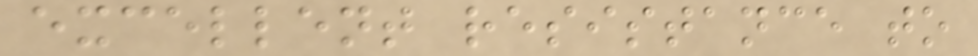excellent resistance to
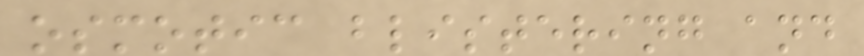osmotic blistering and
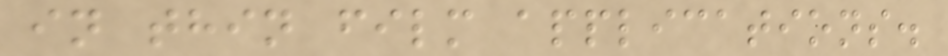in thin film applications.
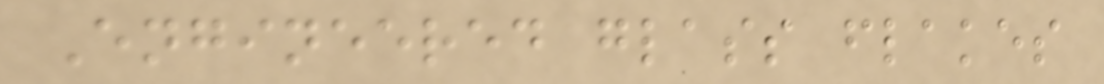Engineered glass flakes
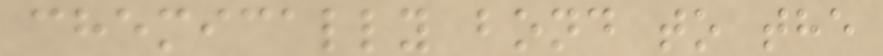chemically bond to the
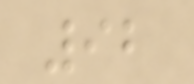92
